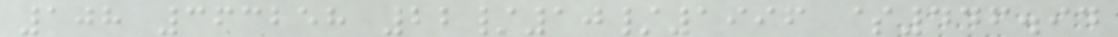108 363258 22/10/1996 $446.94
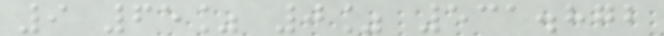9 65% 0% 531.872
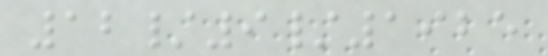12/9/1925
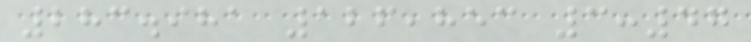283.981 126,853 3:47
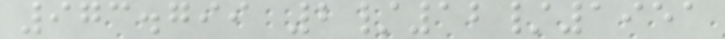973.799 2/12/1951
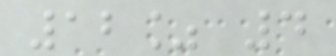12% 4
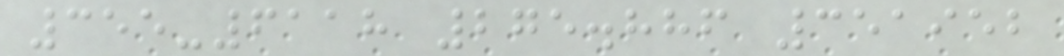355-6118 275.886 351952
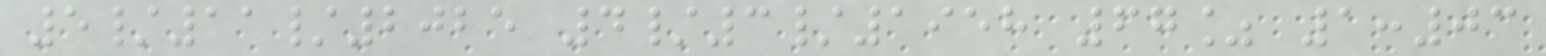5/11/2025 4/3/1958 67% 1:03
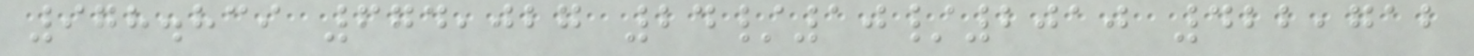978.839 674,027 24/10/2010 422,712
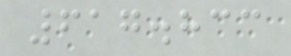617.833
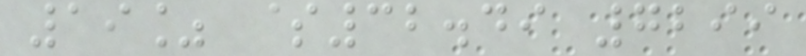19% $32.49 7299
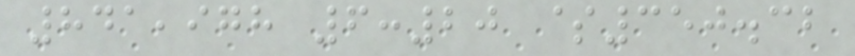841,978 6:20 $350.32
